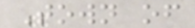Town of
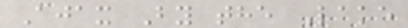Ajax By the Lake
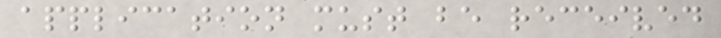application must be received
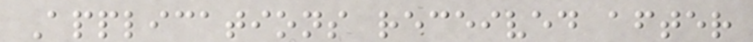Applications received after
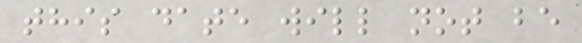this date will not be
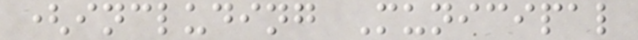(including Municipal
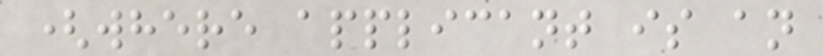(where applicant is an
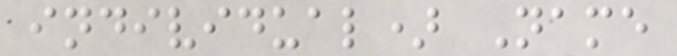individual) Name
